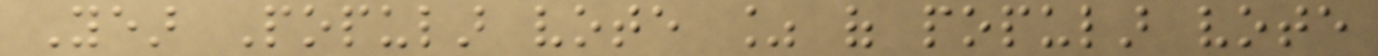Year Popular vote % of popular vote
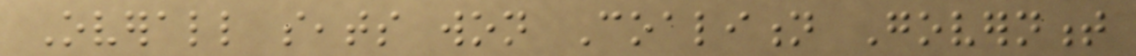Overall seats won Coalition Government
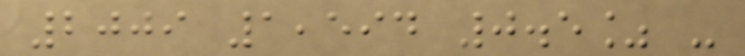2009 1,594 0.5% -
